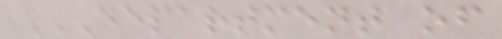DEPARTMENT OF
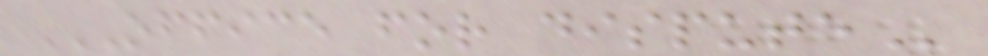OFFICE FOR DISPUTE
